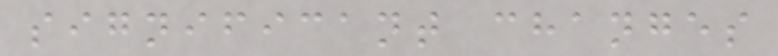significant changes
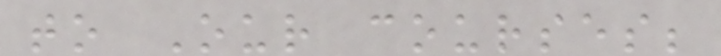to Our courses;
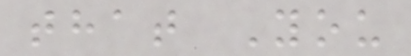that You
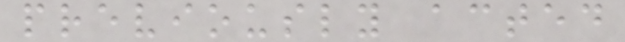previously acted
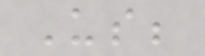Us;
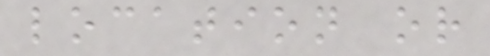location or
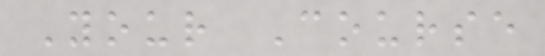Your Course
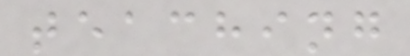teaching
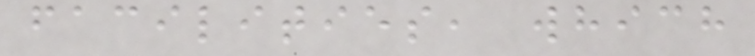facilities, which
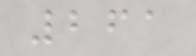261
